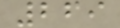269
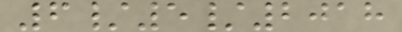6/5/2018
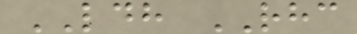LDH RHC
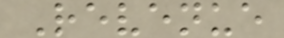Revenue
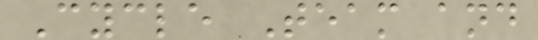Cycle Team and
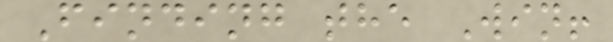Finding the Win!
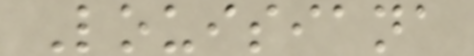Louisiana
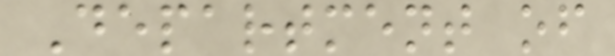Department of
